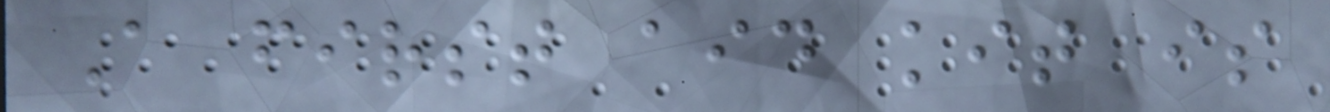A first aid kit is
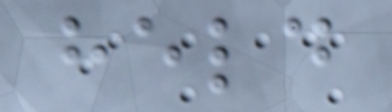held
